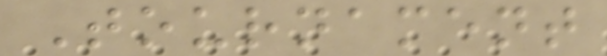Tournament
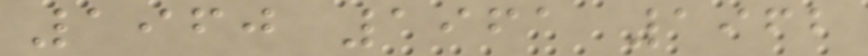1960 1961 1962
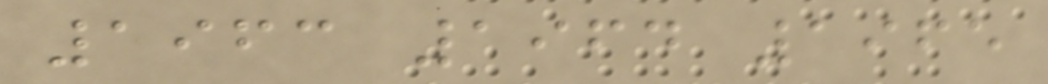1963 1964 1965
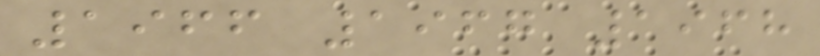1966 1967 1968
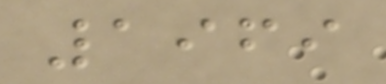1969
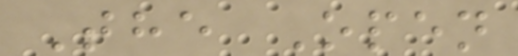The Open
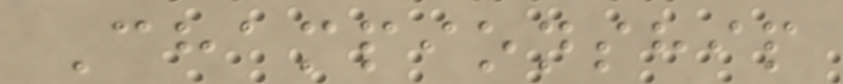Championship
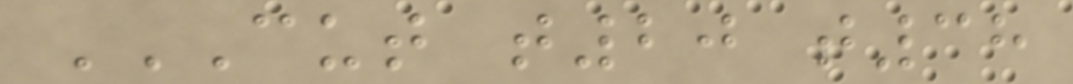CUT T20 T38
